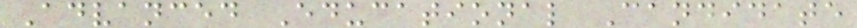Advanced Educational Candidate
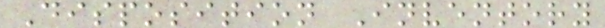Disposition Inventory
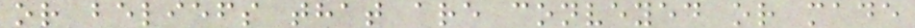or beliefs that are conveyed or made
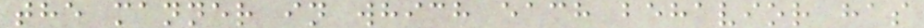the manner in which each behavior has
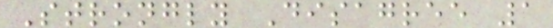Strongly Disagree 1
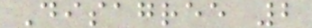Disagree 2
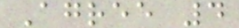Agree 4
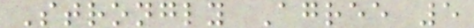Strongly Agree 5
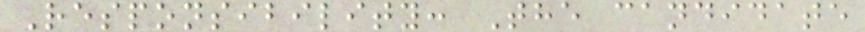Responsibility: The candidate
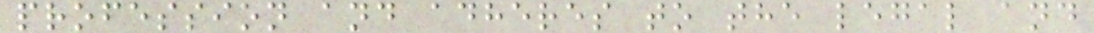profession and adheres to the legal and
